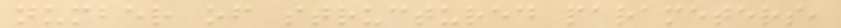number of structured parameters,
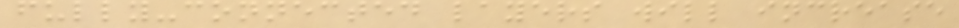fully-connected layers will increase
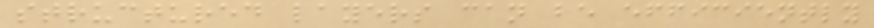structured layers can be efficiently
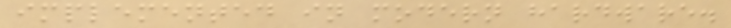implemented in modern hardware.
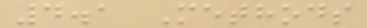4.1 Methods
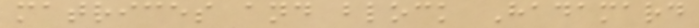matrices and block Hadamard
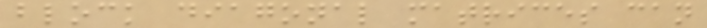block diagonal matrices can
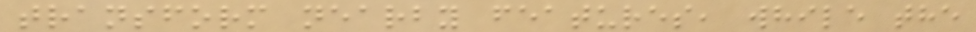transform nearby features, while the
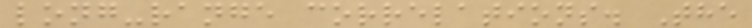long-range correlations. The
